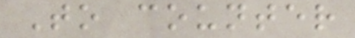To counter
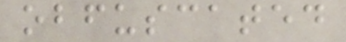obfuscated
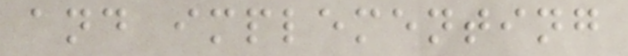and implementing
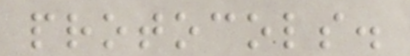protocols.
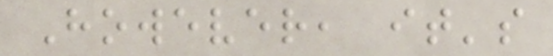However, it's
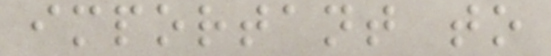important to
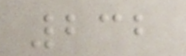232
